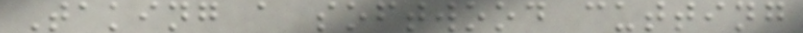Taking a softwood cutting
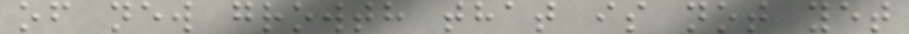of new growth that is not yet
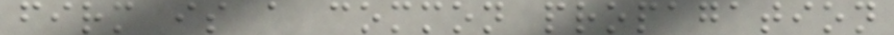firm is a common propagation
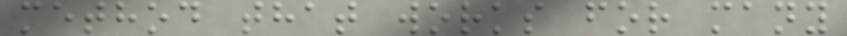method that works for many
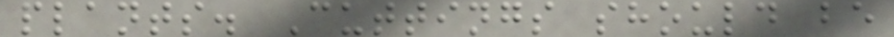plants. Cuttings should be
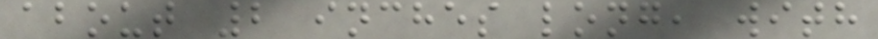about 2 inches long, with
